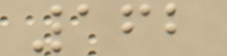162
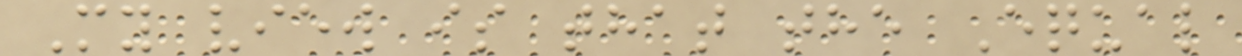My view is that the Equal
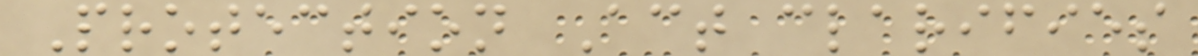Protection Act clarifies
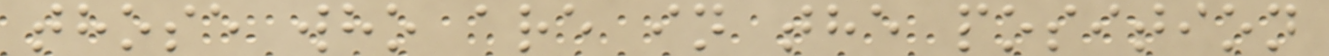those who are in the position
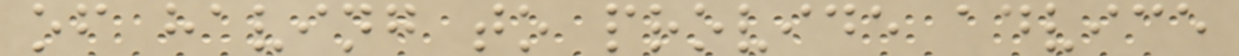of having to provide advice
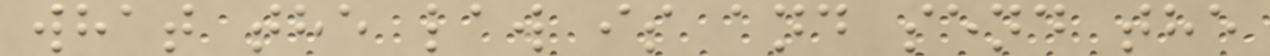what the law is and send the
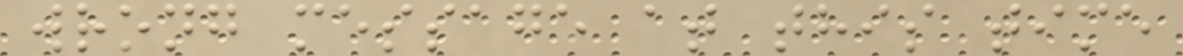wrong message at this time
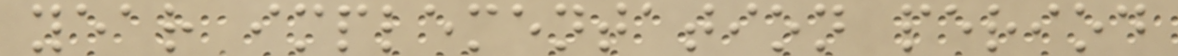year implementation period
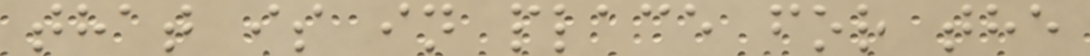that is in place for the
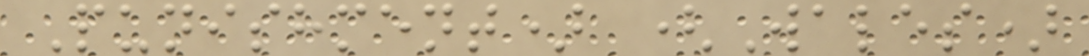Punishment) (Wales)
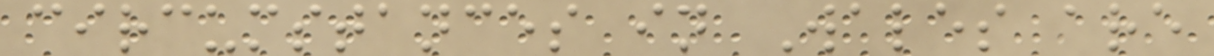circumstances in Wales are
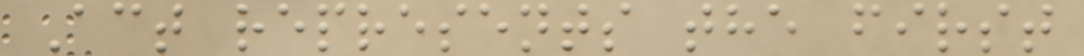Act represents the first
